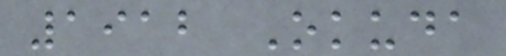1912 Okuda
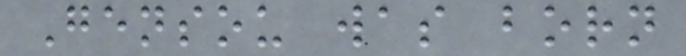Gensou was born
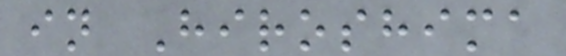in Hiroshima
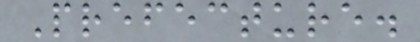Prefecture.
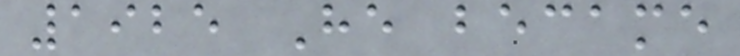1925 He became
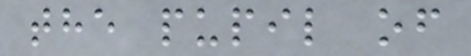the pupil of
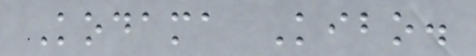Kodama Kibo.
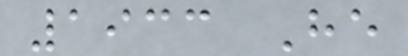1933 He
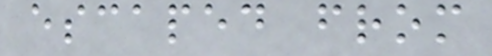escaped from
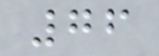76
